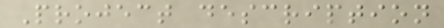Project description
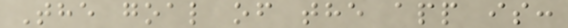The goal of the app is:
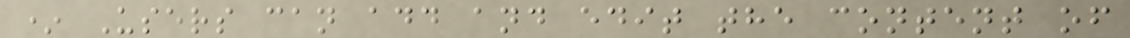* Users can add and edit the content of
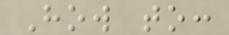How to:
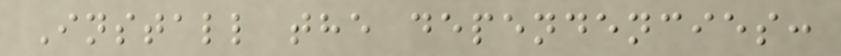Install the dependencies:
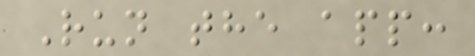Run the app:
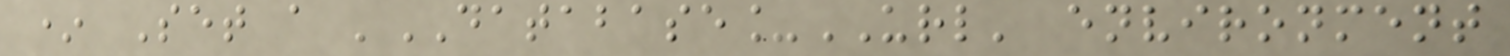* Set a 'DATABASE_URL' environment
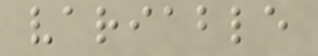variable
